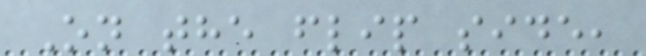On the flip side,
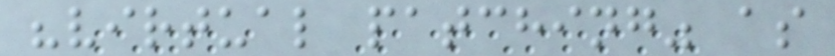"virtual patching" as
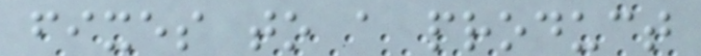fixes to a product
